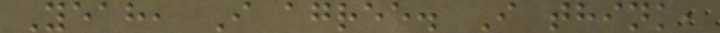Yeah, I agree. I think,
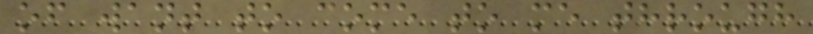of want to come to me through
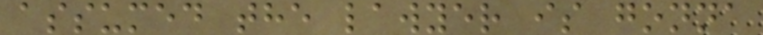assumed the lawyer is gonna
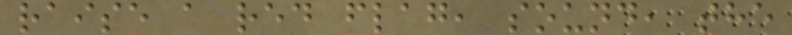raise a red flag, sound, the
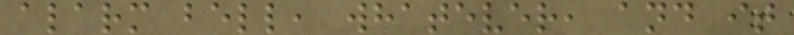alarm bell, whatever, and it
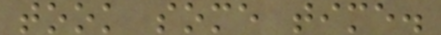took some time.
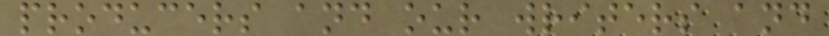producers and our writers and
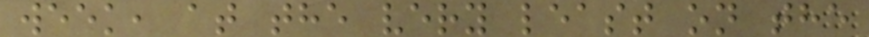week, at the very least on the
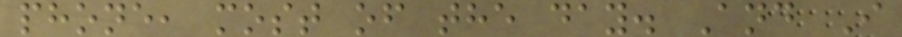phone, most of the day. And I
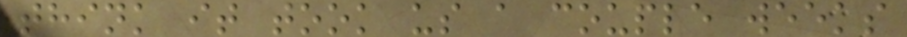think it took us a couple weeks
